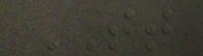TT
